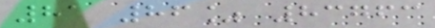81 86% 83763
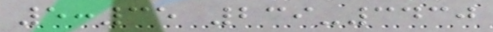5:35 239-3430
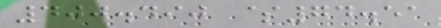400.490 $74.51
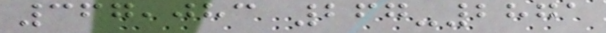367,083 267-2871
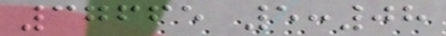37665 5:08
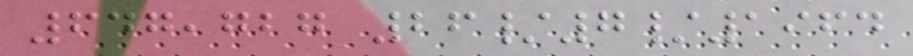647,727 26/7/1964
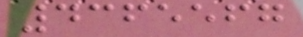4365567
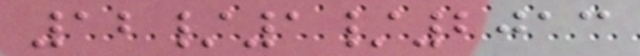12/1/2013
